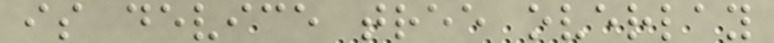is device tree overlay
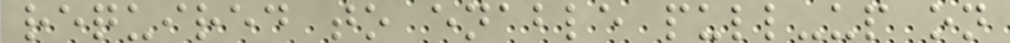required to enable pull-up on
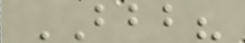BBB?
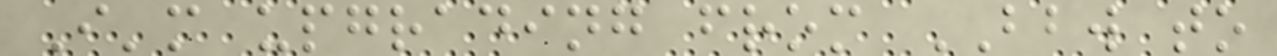I'm upgrading from BBW to
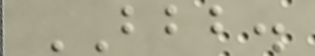BBB.
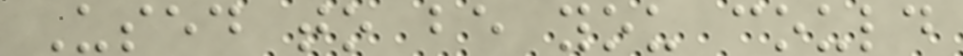Used to be you could
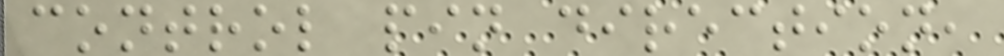control pin direction,
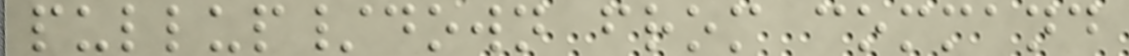pullup/down from command
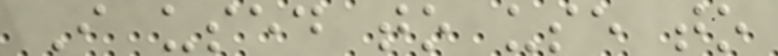I used to use to
